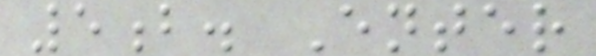5b. Enter
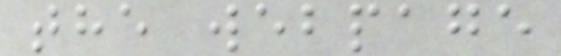the webpage
